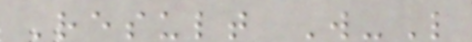Result W-L
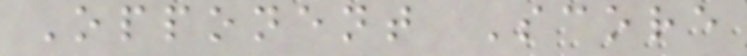Opponent Score
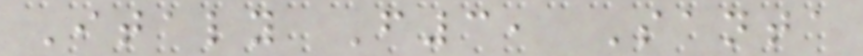Italy F3, Santa
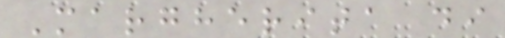Margherita di
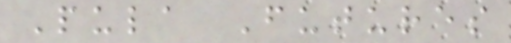Pula Futures
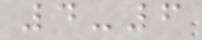4-6
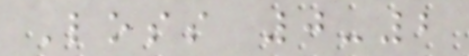Loss 0-2
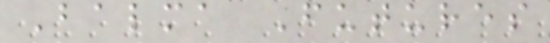Balma Futures
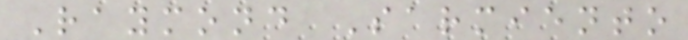Raymond Sarmiento
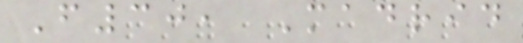F30, Madrid
